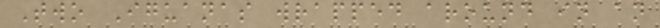Two Iguanas wrapped around in an
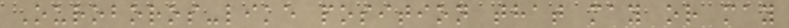Ouroboros-like position that may or may
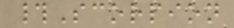#Scorpion
